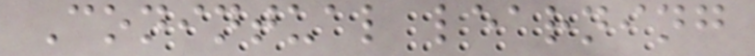Conintual learning
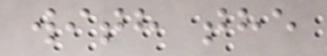with the
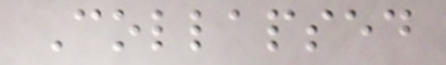Collapsed
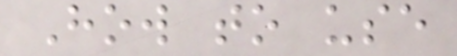How to use
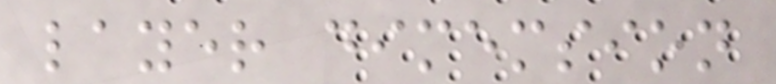layer dimemsion
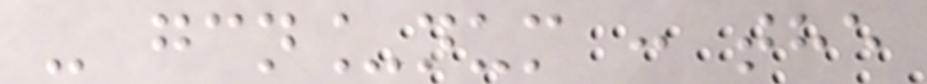- gcn_num : the
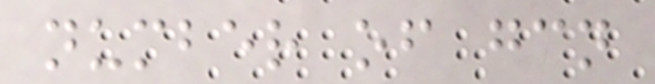number of gcn
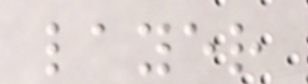layer
